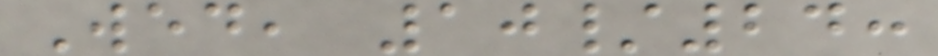Wed, 10/24:
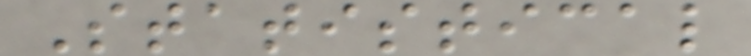Statistical
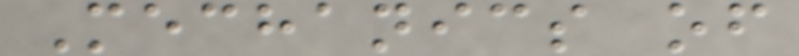Mechanics of
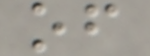of
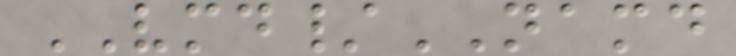VMD/NAMD
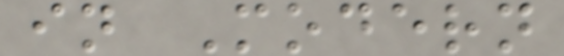in Modern
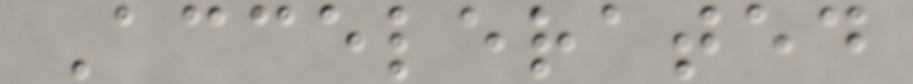Accelerated
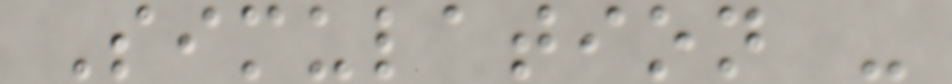Simulation -
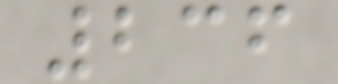236
